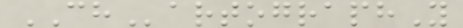CHartographY
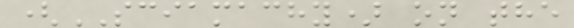(SCIAMACHY) on the
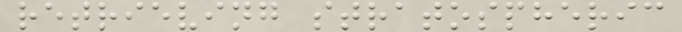retrieving stratospheric
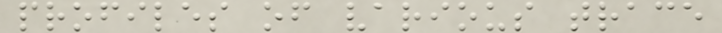profiles of various trace
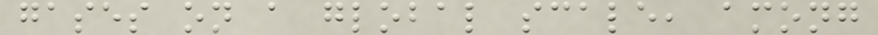gases on a global scale, among
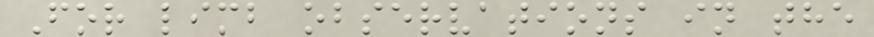For limb observations in the
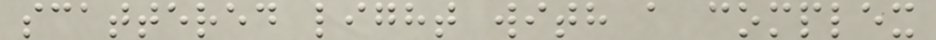scattered light with a complex
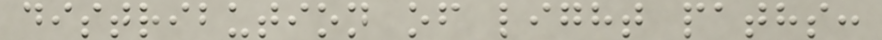distribution of light paths:
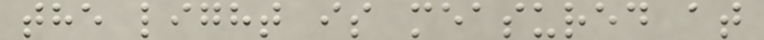the light is measured at
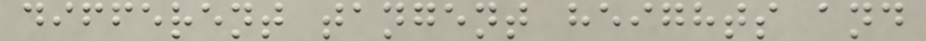different tangent heights and
